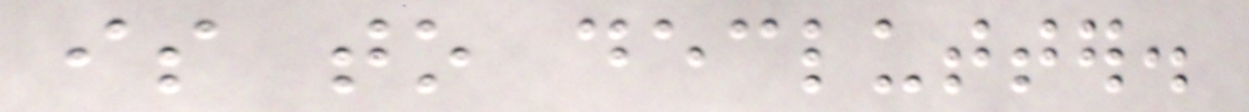is to declutter.
